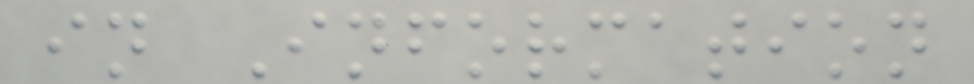in Information
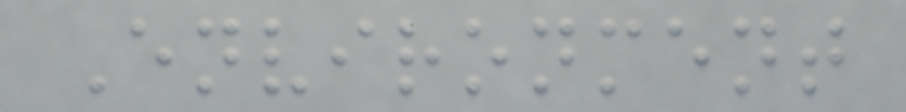Environment
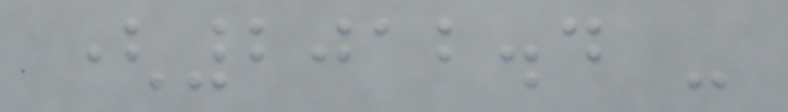(2012.4 -
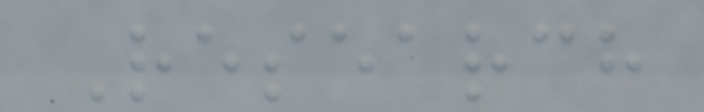Research
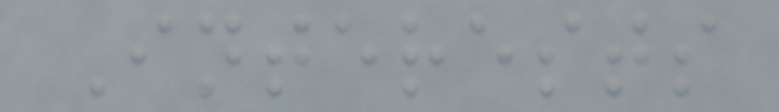Interests
